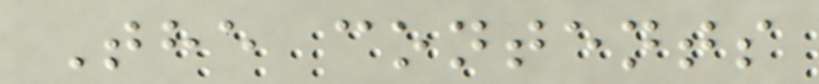The contents
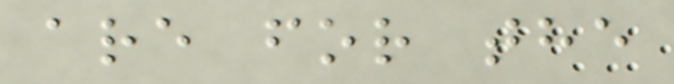are for the
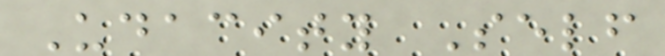Udacity Self
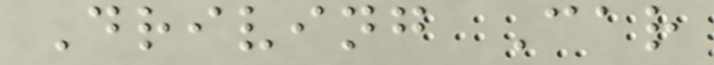Driving Car
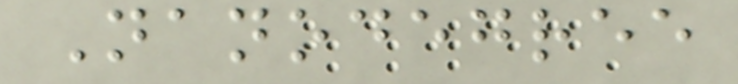Nanodegree
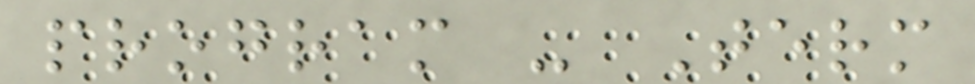program - Term
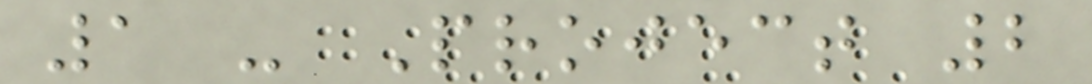1 - Project 2
